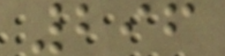296
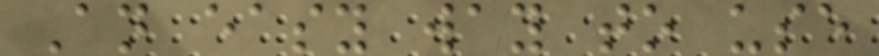An easy way to use
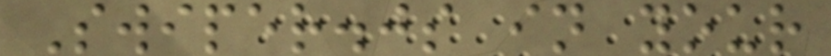Swiper.js in your
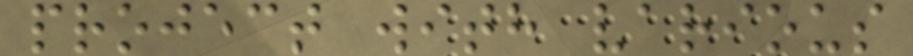project with various
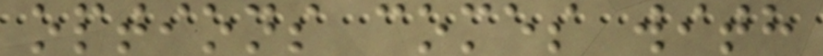options comes with
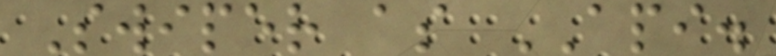Swiper as API.
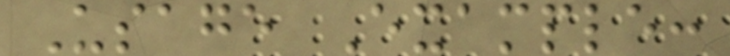Usage Example:
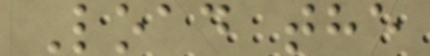Load the
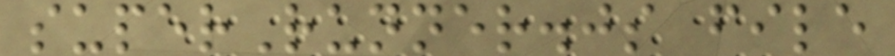superRunner.js file
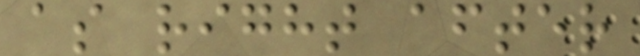as right after
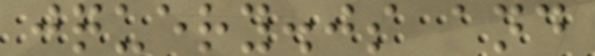jquery.js and
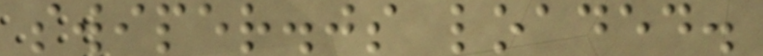swiper.js loaded.
